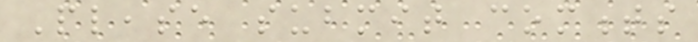Please submit comments
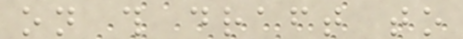on this draft to
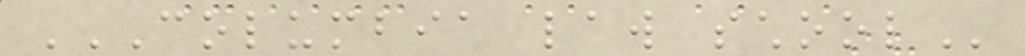COLUMBIA LAW SCHOOL
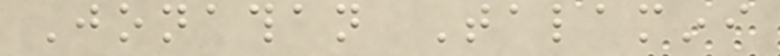Jonathan Talamini
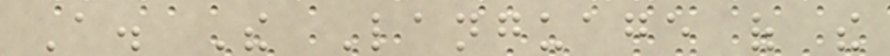A. The Language of the
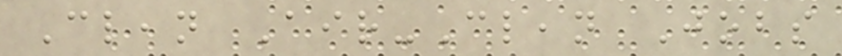Clean Air-Clean Jobs
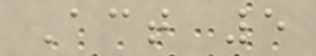Act 5
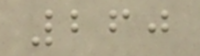260
